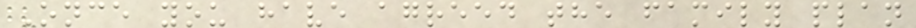Once you have agreed the family plan
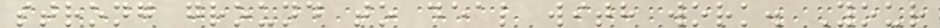strong ground to deal with work. Your
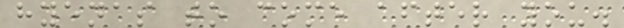hyenas to come after you.
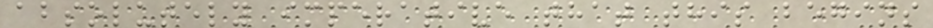absolutely imperative that this begins
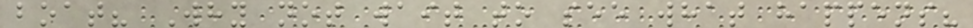boat? Why not wait to see what happens?
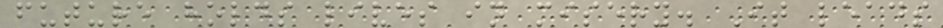future holds lives in misery. It leads
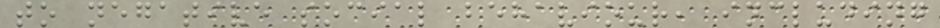to negative social behaviour, including
